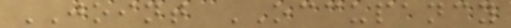JOINT OCCUPANCY
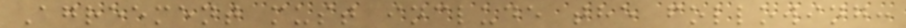Agreement must include the following:
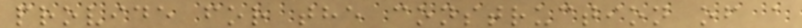provide for the construction of a
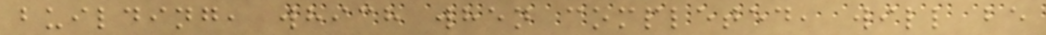building, which when completed, will be
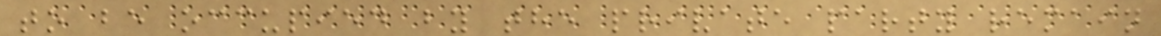to be occupied by the private party remain
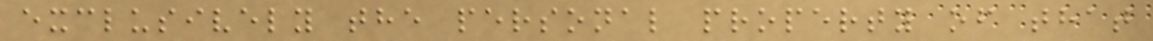exclusively the personal property of that
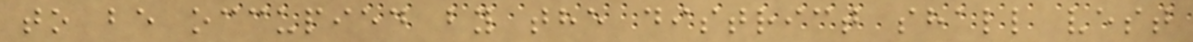to be occupied by the district shall vest
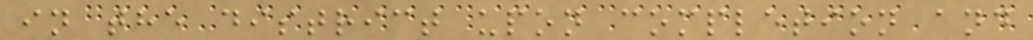in the district upon completion and
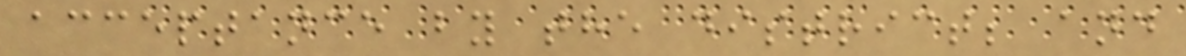acceptance by the district; and
